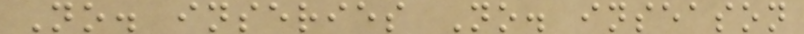No. inseries No. inseason
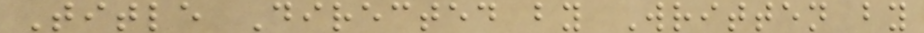Title Directed by Written by
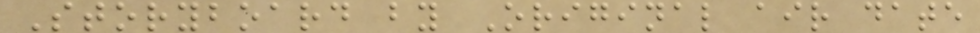Storyboard by Original air date
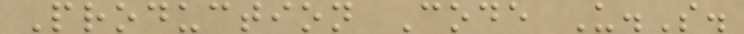Production Code U.S.
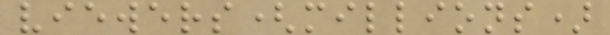viewers(millions)
